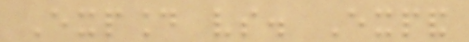Expound vs. Expand
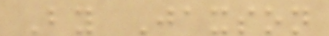By Jaxson
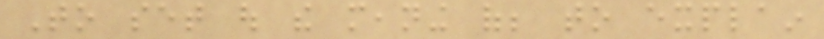To set out the meaning of; to explain
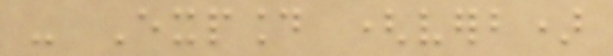- Expound (verb)
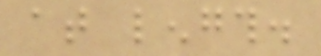at length.
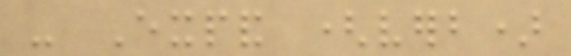- Expand (verb)
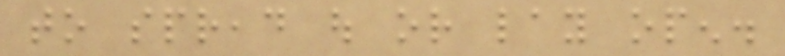to spread out or lay open.
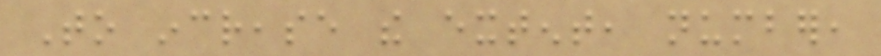To increase the extent, number,
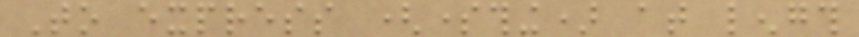To express (something) at length
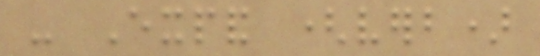- Expand (verb)
